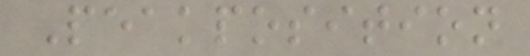Peakposition
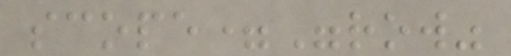scope="row"
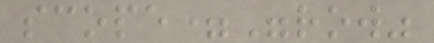scope="row"
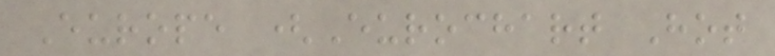Europe (Eurochart Hot
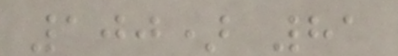100) 81
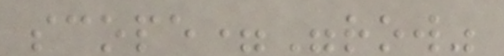scope="row"
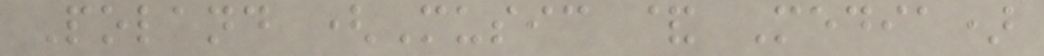Poland (Music & Media)
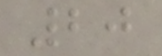20
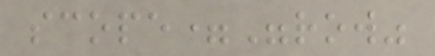scope="row"
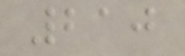210
